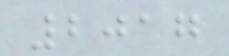2017
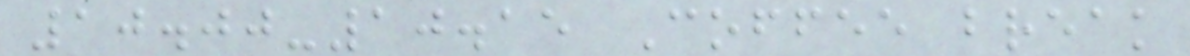10.00-10.15 Coffee break
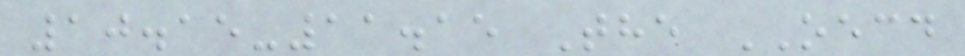10.15-11.15 The OECD
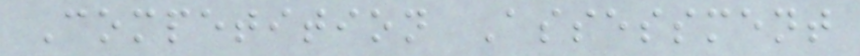Competition Assessment
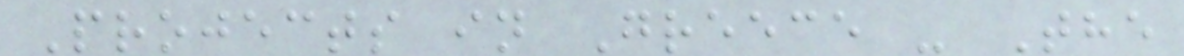Projects in Greece - The
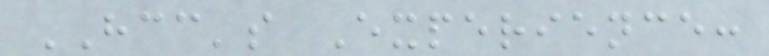HCC's Experience:
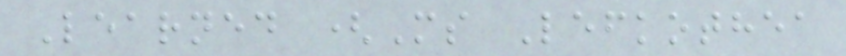Learned (Ms Lefkothea
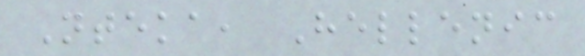Nteka, Hellenic
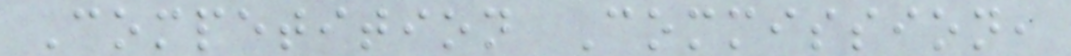Competition Commission,
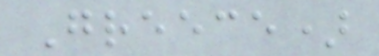Greece)
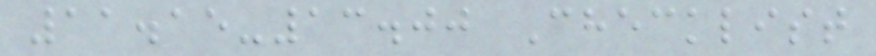11.15-13.00 Checklist
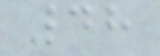48
